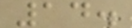14.
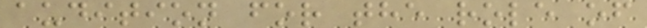audition for the role of
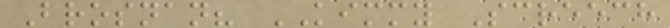Brosnan? KIMMY Screech
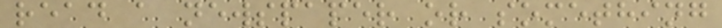read a newspaper or something
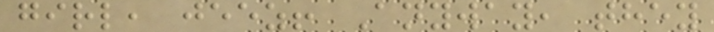girl, jeez! Anyway, they
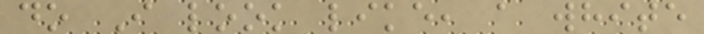do I look like, a white
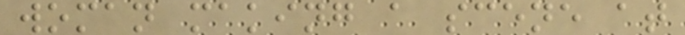woman making a scene at
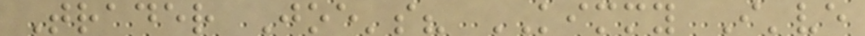Trader Joe's? KIMMY I've
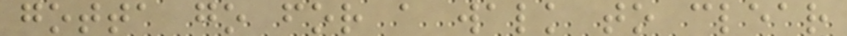gotta go for a walk to clear
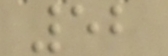52
